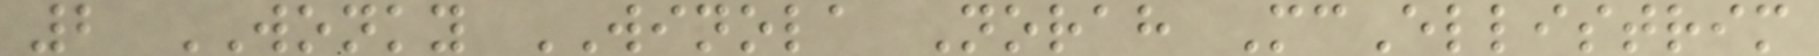2 WONKY WINOLA Norah McEllistrim
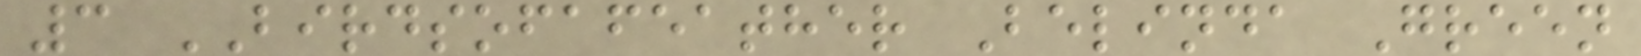3 BIRDSOFAFEATHER Belinda Green
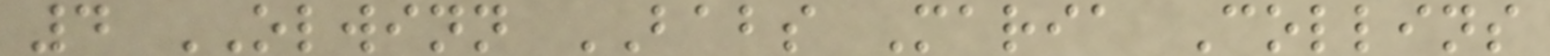4 OLWINN BABS Maria Collins
